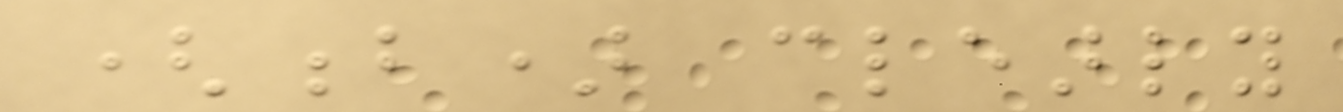(b) clearly
